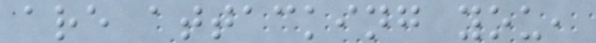are attacking you,
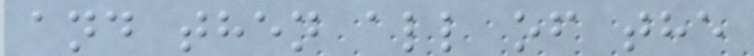and then all of the
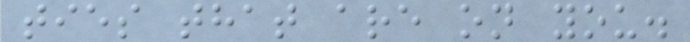ties that are on you.
